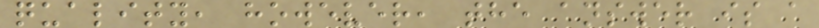quality, however, the answer is a
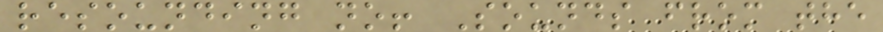resounding no! Sounds from the
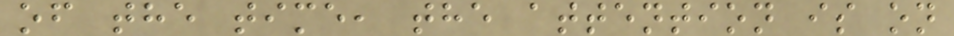of the time, the attention is on
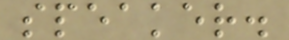speaker.
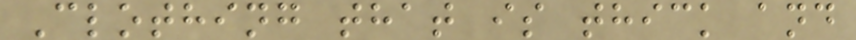Clothing that is thick and
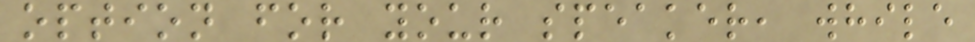option for your speaker, while
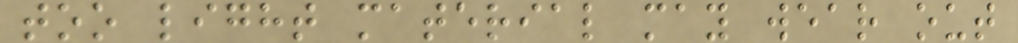too light material may wear out
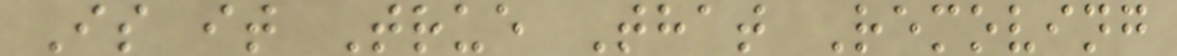Is it True That Removing
